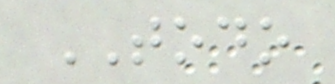TODO
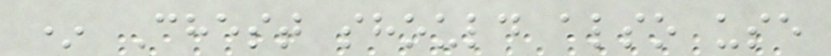* Chest should also use
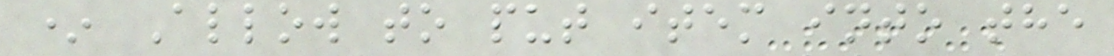* Allow to put item into the
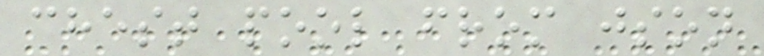chest pool from json
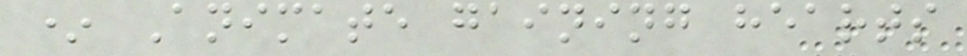* Animate gaining hearts
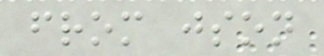from json
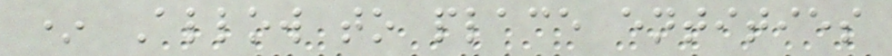* Allow to place entities
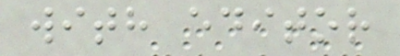with editor
